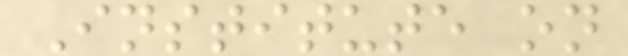Institute on
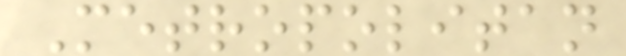Metropolitan
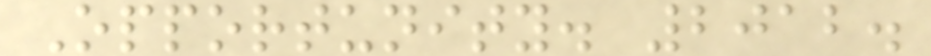Opportunity. 2012.
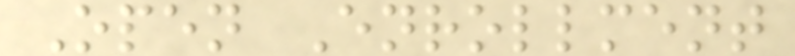Open Enrollment
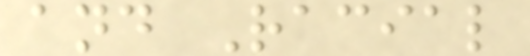and Racial
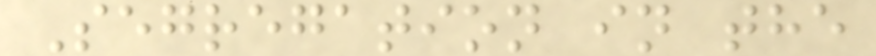Segregation in the
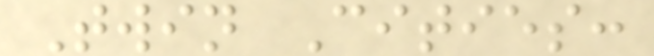Twin Cities:
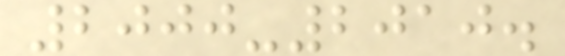2000-2010.
